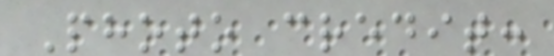Photo credit:
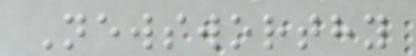Newsworthy
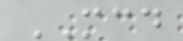MCD
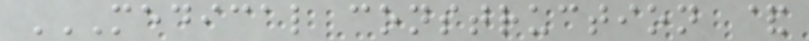MEDICAL CONSTRUCTION &
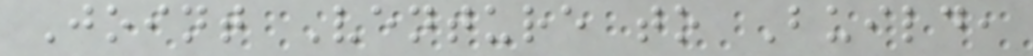Joint Venture to Build,
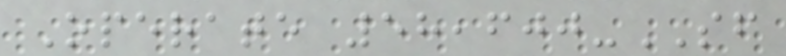Operate 58,600-SF
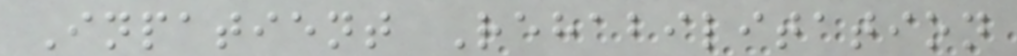Inpatient Rehabilitation
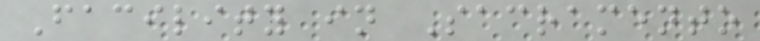Facility in Sacramento
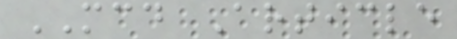MCD Article
